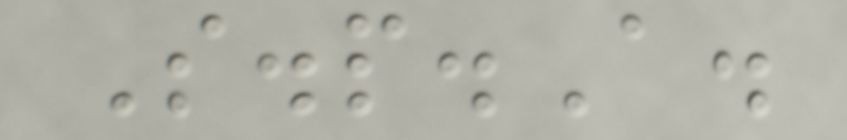S.p.A.
